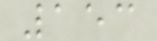153
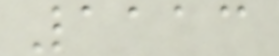1113
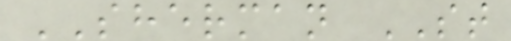SHERMAN ST
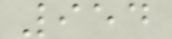954
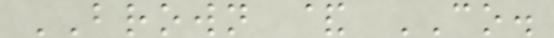BROWN & CO.
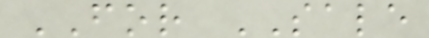FOR SALE
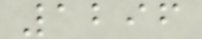1296
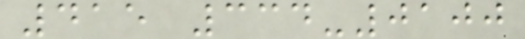415 334-0100
